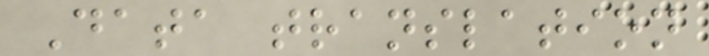Data translation
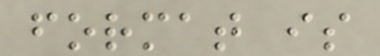format is
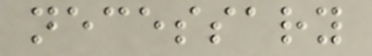necessary
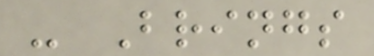- Brings
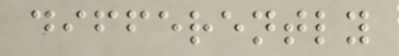differently
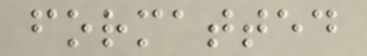formatted
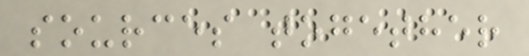sources together
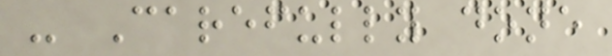- Carefully done
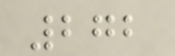272
